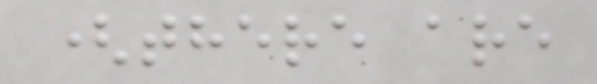(there are
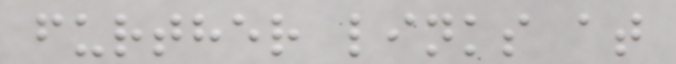further links at
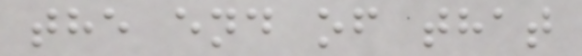the end of that
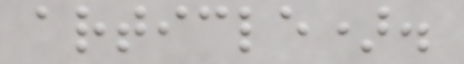article).
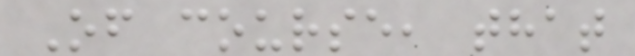Of course, that
